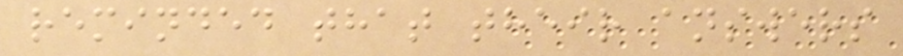reminded that their answers
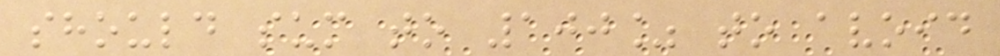should sum to 100% to avoid
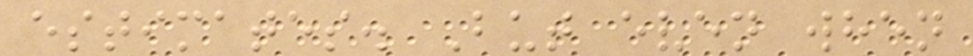estimates. But even when
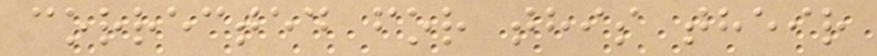corrected for this their
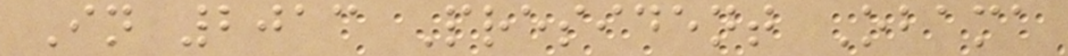In 2013 President Obama
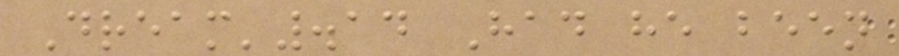Dream'.14 Had he been
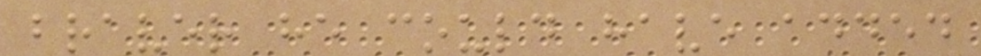braver he could have added
